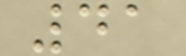41
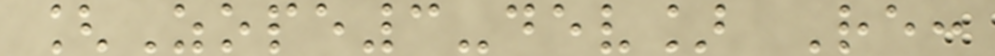[Zope3-dev] Re:
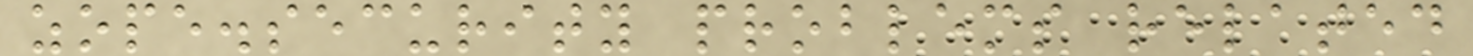zope.security problems related
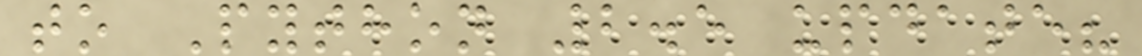to Python 2.5 update?
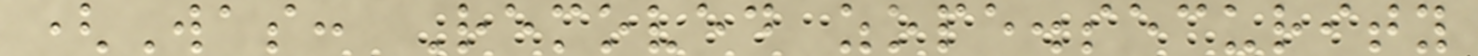(Was: Removed zope.security
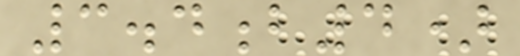3.4b4)
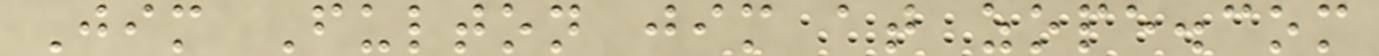Jim Fulton jim at zope.com
